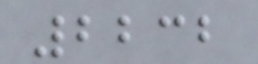2232
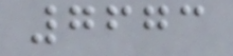7673
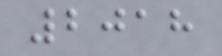2018
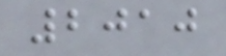2010
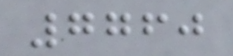7760
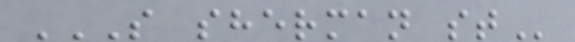S SHERMAN ST
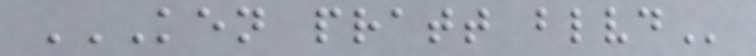KEN PRATT BLVD
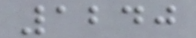1240
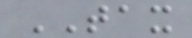TAX
